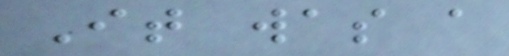It was a
